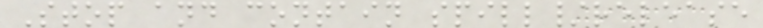Stop and contain spill/release
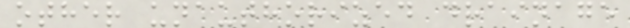other unauthorized drainage
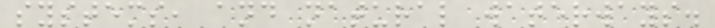systems, and natural waterways.
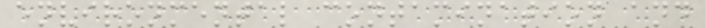environmental contamination and
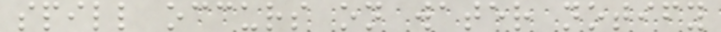spill occurs on water notify
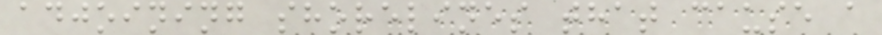adjoining shorelines that cause a
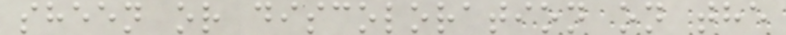sheen or discoloration on the
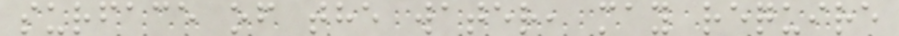surface of the water, may require
